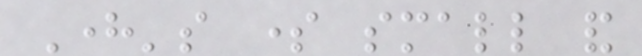Here's some small and
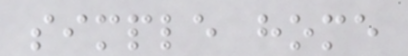simple home
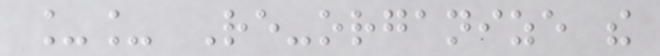__ Re-organize the
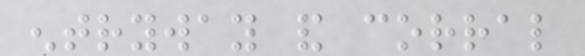entryway and corral
